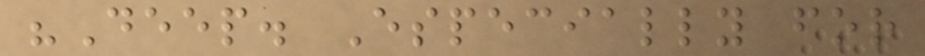"Deep. Especially for
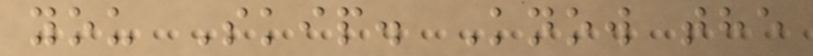you Skip. Know the
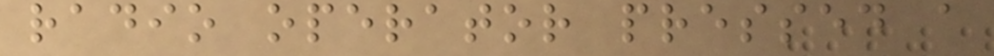radio operator pressed a
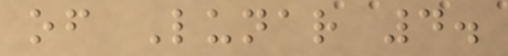of Lunar 4.
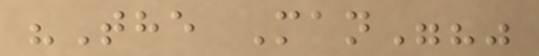"The Man"?"
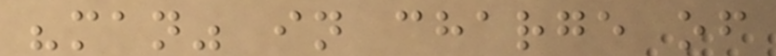"man" in charge of
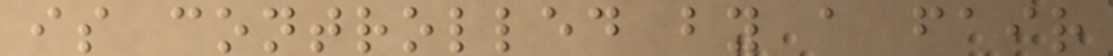is controlled by a fair
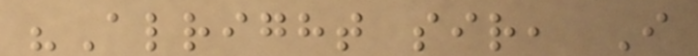"Alright sir, I
